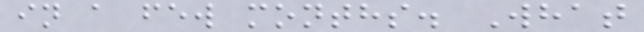in a few months. What
